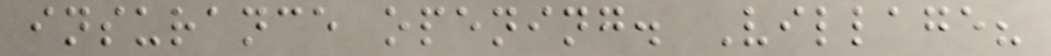insurance opening. Village?
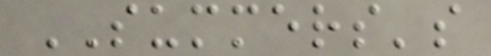SUMMERS's
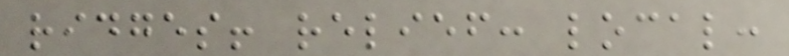ridges! relief: local:
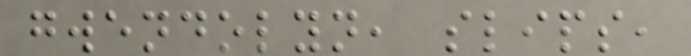gwendolyn, slips,
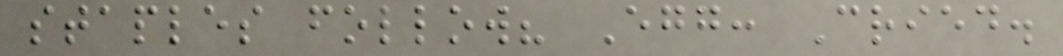staples follow? Egg: Cried.
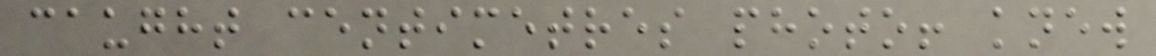caught centimetres photo! knew
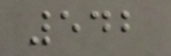542
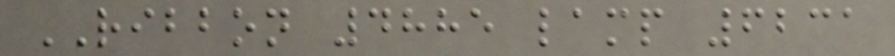RIBBON 4885 lamp 6231
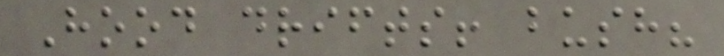Hood drifts! bush?
